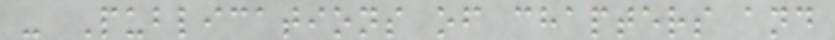- Publications of chapters and
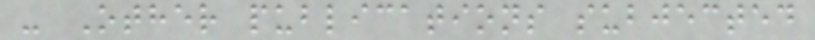- Other publications subjected
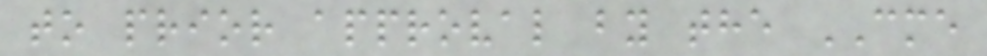to prior approval by the CME
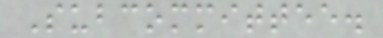Subcommittee.
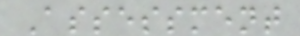Assessment
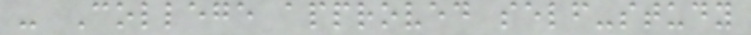- College approved self-study
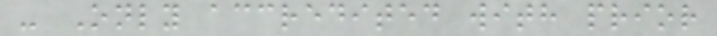- Only accredited with prior
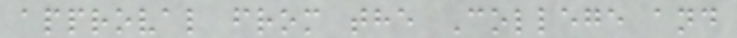approval from the College and
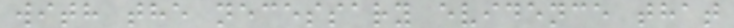with the necessary evidence that
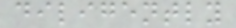diligently
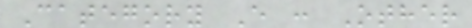Category E : Other
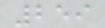259
